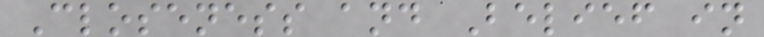Closeness and Belief in
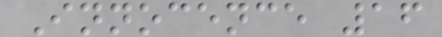Innocence 16
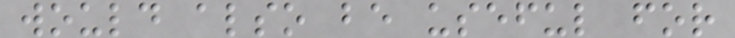would also be useful for
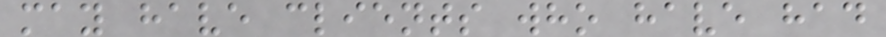may have clients who have had
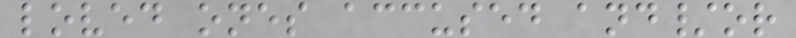loved ones accused and/or
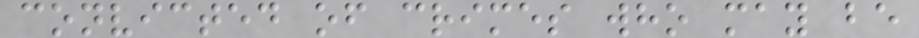convicted of crimes who may be
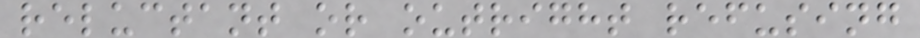reluctant or outright refusing
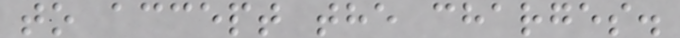to accept the charges.
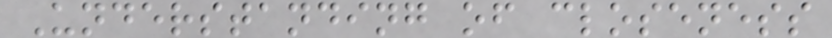Understanding of closeness
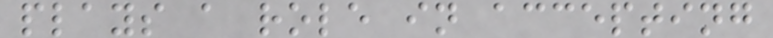plays a role in accepting
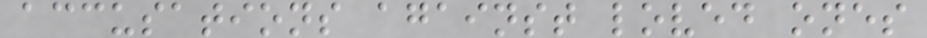accusations against loved ones
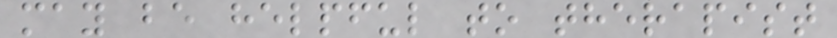may be helpful to therapist
